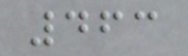463
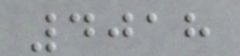4018
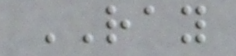RAY
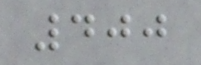400
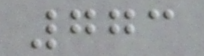773
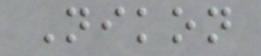Nikon
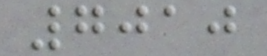7010
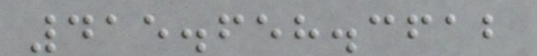415.658.3612
